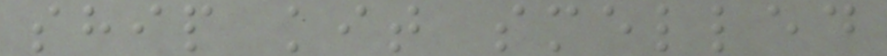ship kit smelled
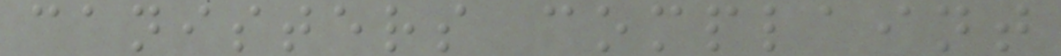canisters complaint
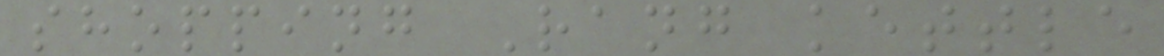shopping Rang kettle
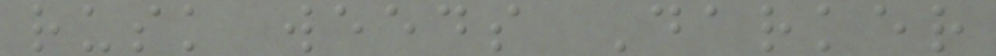rusk weeds Darker
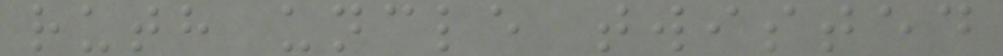ruth uncle twisted
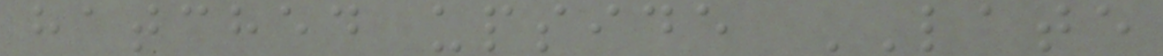hatched upside LATE
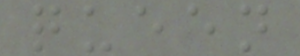queen
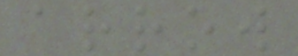arrow
